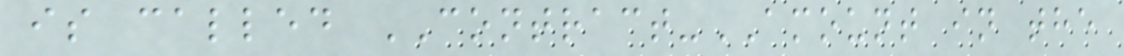is called CONTRACT-AMOUNT in the
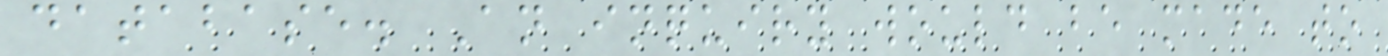database. An inquiry would be made to
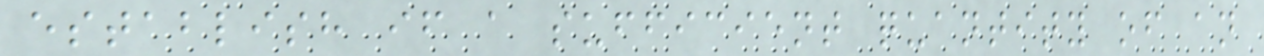establish if a sufficient quantity of an
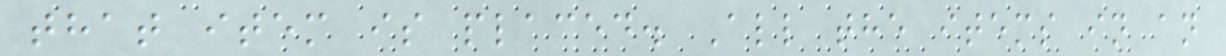that item is placed. All the items in an
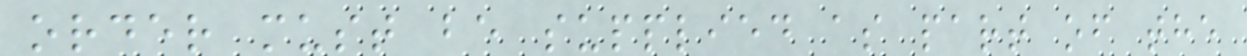order must be supplied as part of the
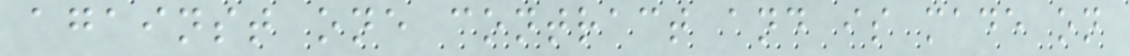against one contract and is made on
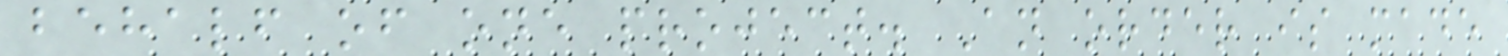behalf of one project. An order is made
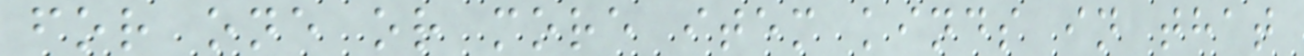for one or more item kinds in that
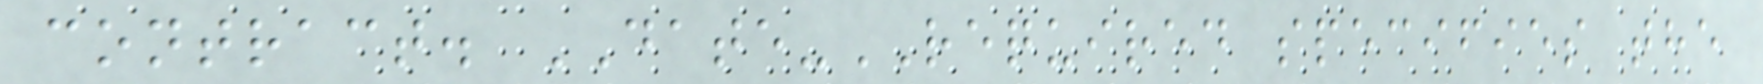contract. DATE-REQUIRED specifies the
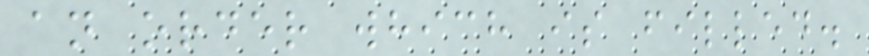an order which is filled.
